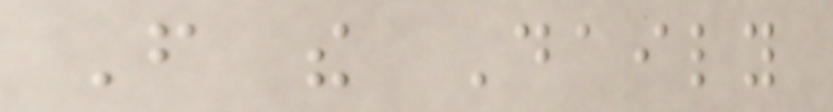From the Daily
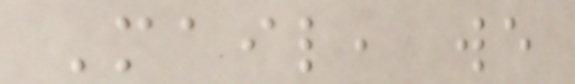Mail, we
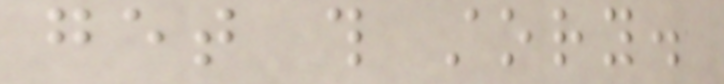get this story.
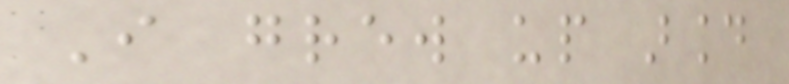I grew up around
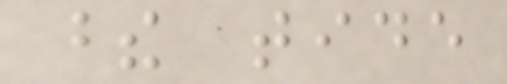these tide
